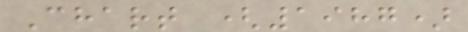Chart (1987)
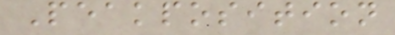Peakposition
